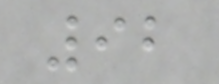92
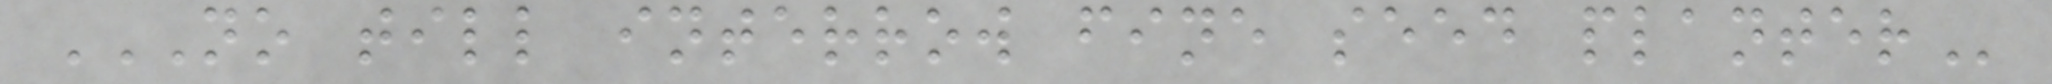NO TILL INTERROW FINE SEED PLANTER
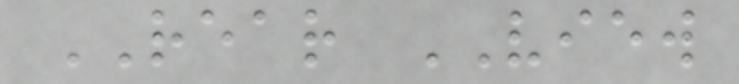REAR VIEW
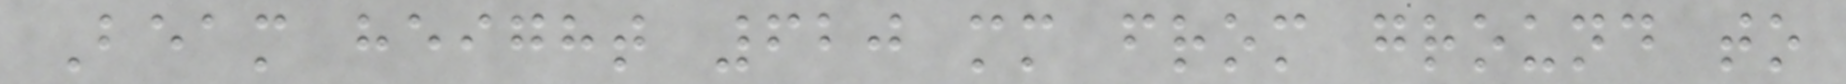Beam height 620 mm from ground to
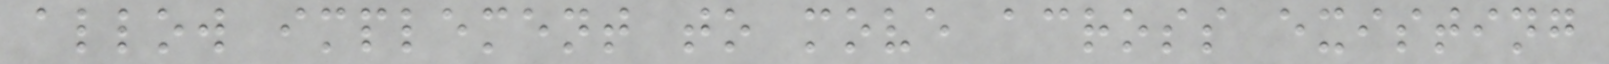allow implement to move across existing
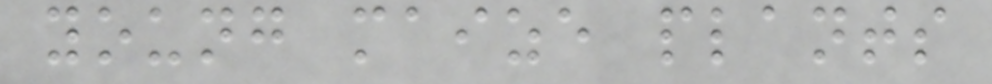young maize plants
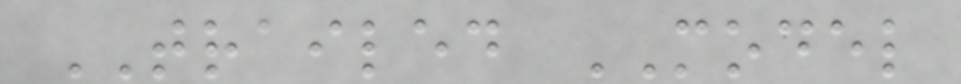TRAILED MODEL
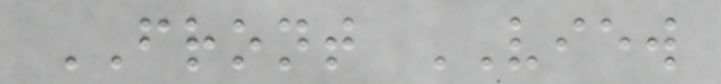FRONT VIEW
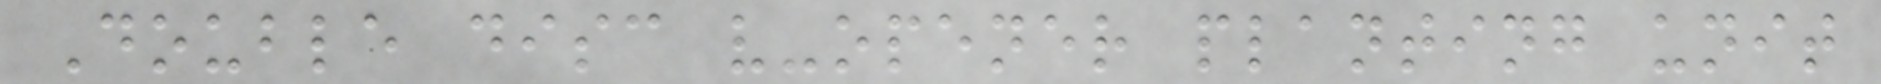Double disc v-opener planting unit
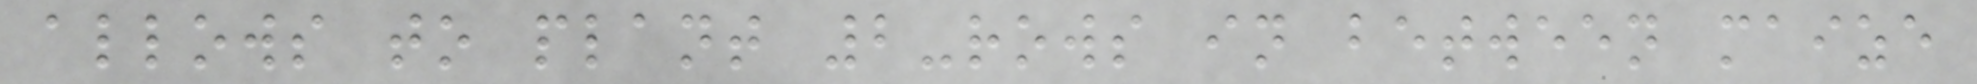allows to plant 2-rows in between maize
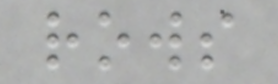rows
